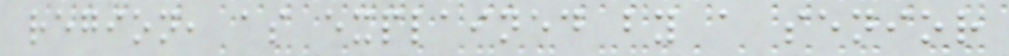region, as explained by a senior
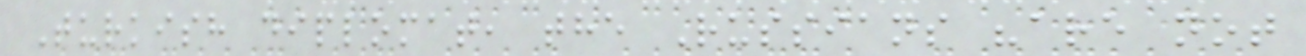Turkish diplomat, the Russians "are not
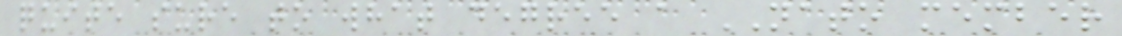quite sure to what degree a NATO member
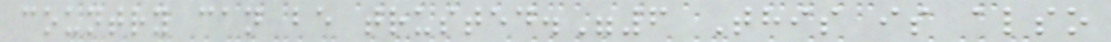country can be trusted."6 This is also
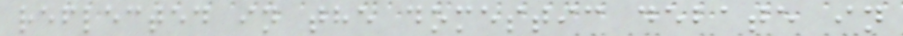reflected in the domestic debate in
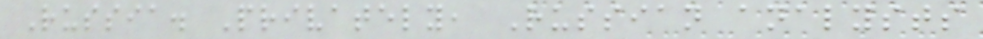Russia. Privately, Russian analysts
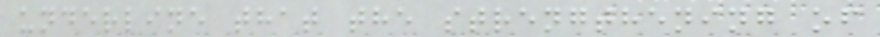underline that the strengthening of
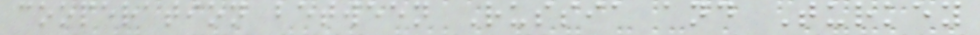cooperation between Russia and Turkey
